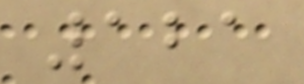121
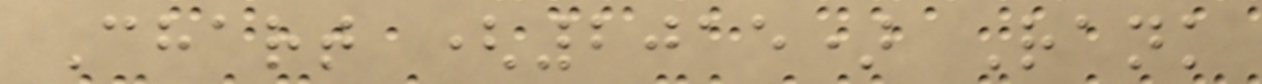Chart (2015) Rank
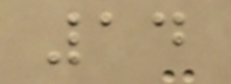14
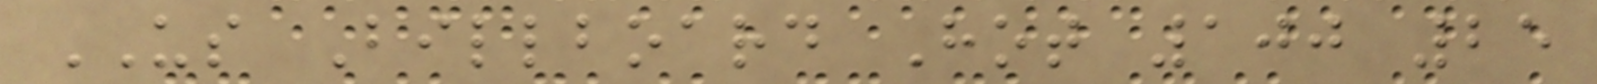US Billboard Hot 100 25
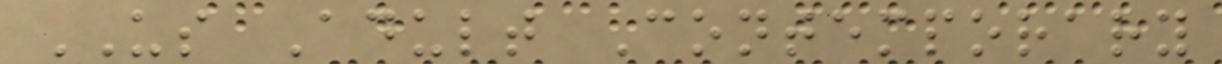US Adult Contemporary
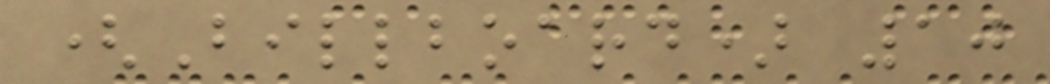(Billboard) 10
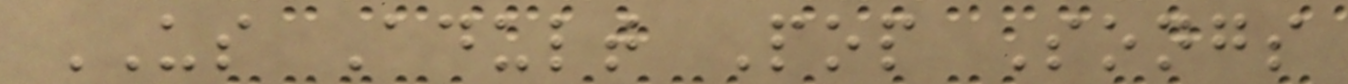US Adult Pop Songs
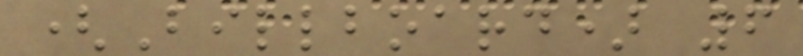(Billboard) 6
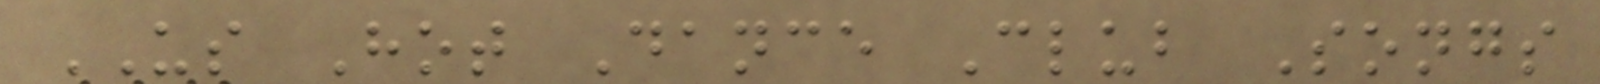US Hot Dance Club Songs
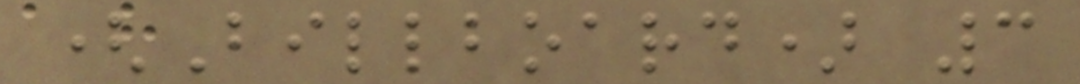(Billboard) 3
